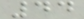44
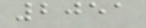2051
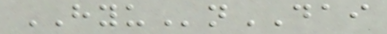HYUnDAI
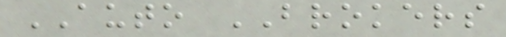AUTO BROKERS
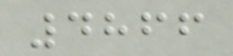4866
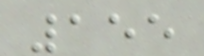155
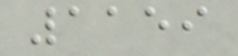1159
